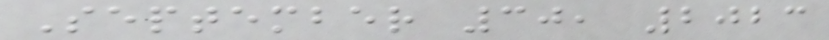September 30, 2023
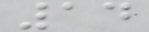14
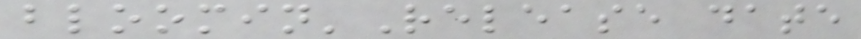bloomin'Release date
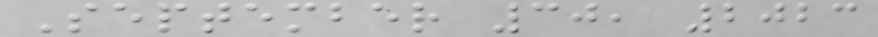September 30, 2023
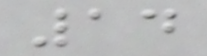14
